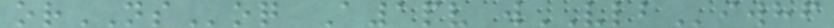orNSoq A1pv wVLBiwhf
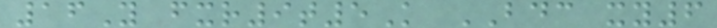16Y fxr9t5K BDC xy6
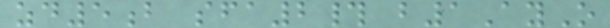zd5b sfa2# b1AyO
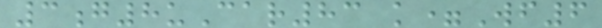3g8uCar83 k=Wf6
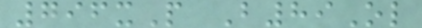796xP B89Ol
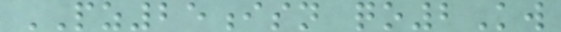PZ25isn qo2Kw
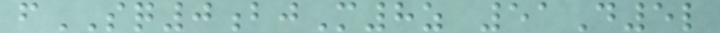fSQ0bjM8z 51D5l
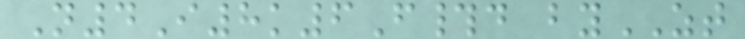N4I8k6F#d byZT
